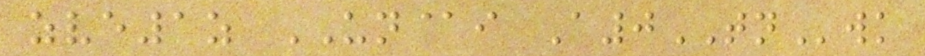zve1z UN@i A0TNwk
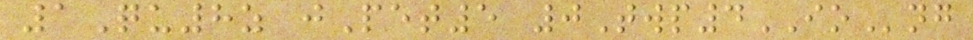1Qu8z jPet5 0Twp4IOng
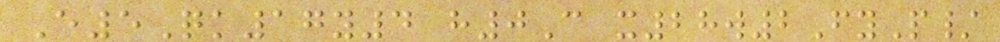E5Qk17y4 h0C x28w2FyP/
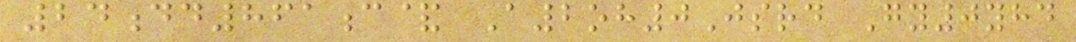24dd861c& A2oh0Jsrd Gy0yhd
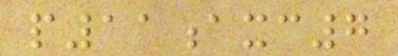p11axc7
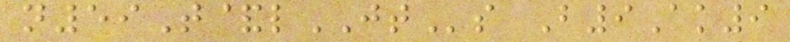n59T&lJTs B9Ak9
